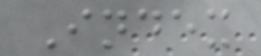Index
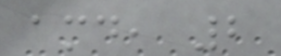amd, 2
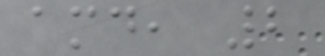amd, 2
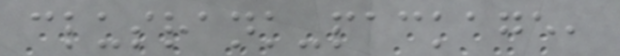clusrank-package,
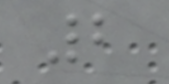2
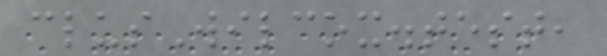clusWilcox.test,
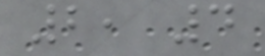2, 4
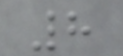8
